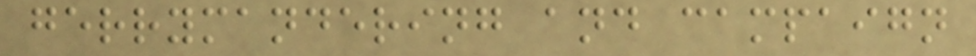gerrymandering and campaign
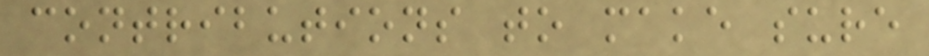contributions to make sure
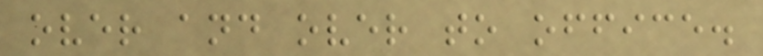over and over to office.
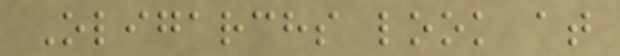Oligarchs look at
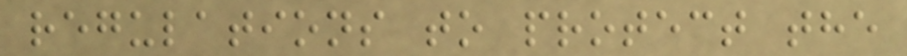regulations to protect the
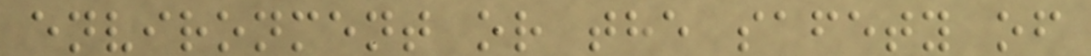environment or the safety of
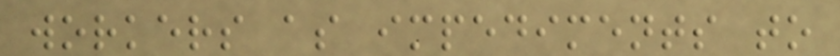workers as impediments to
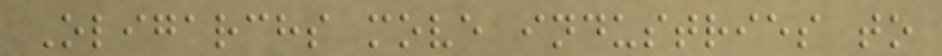Oligarchs move industries to
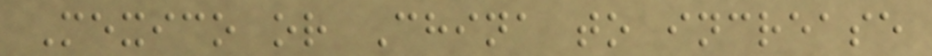Mexico or China to increase
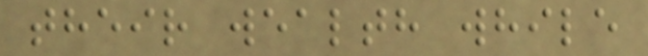their wealth while
